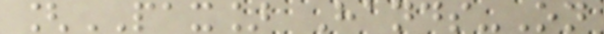[PAX] Hands-On
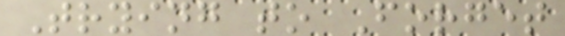Trying to Forget
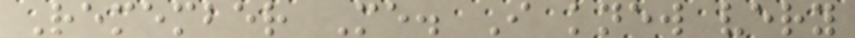Remember Me. I knew very
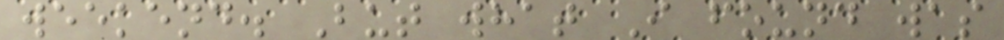weekend. But what I found was
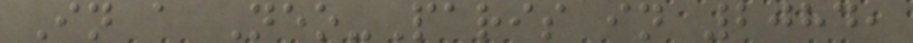In a Neo-Paris in 2084,
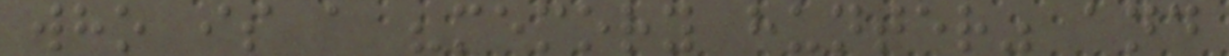who is a "memory hunter" and
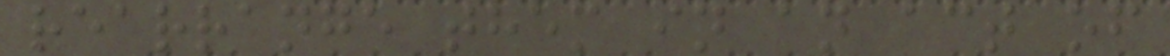rearrange them in an act of
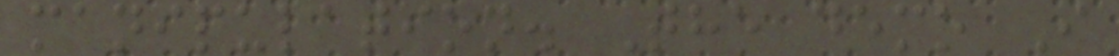manipulation. The demo I
